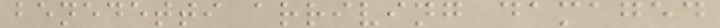benedetti arriving damaged
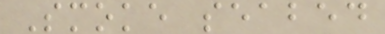Smoke seabed
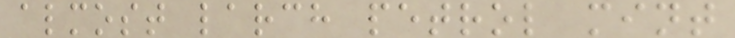almost larch petrol mint
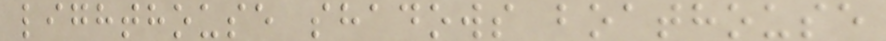lighthouse shadows boathouse
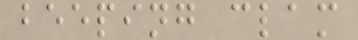beeping clam
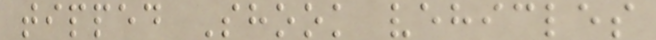tipped Shook vehicles
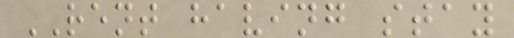RENT having stay
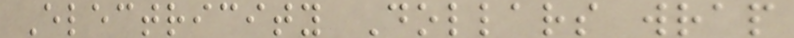Electricity Dollars wrap
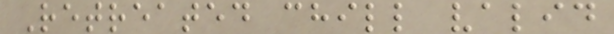Retreated chill valid
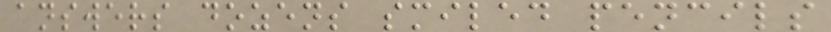answers dozens smiled pencils
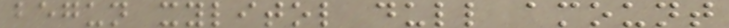begun xylitol dull amount
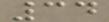34
